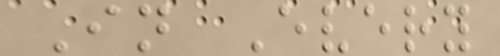In Every
